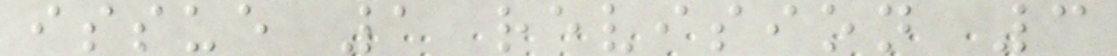issue 1 revision 3
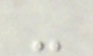-
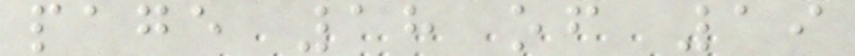page 18 of 19
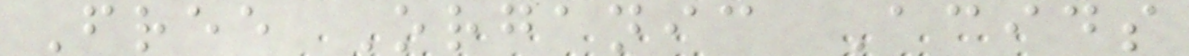Free Organic Acids
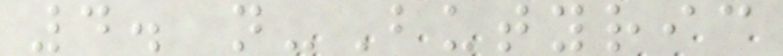4. n-Butyric
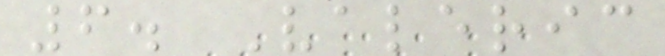6. Valeric
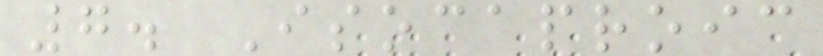7. Isocaproic
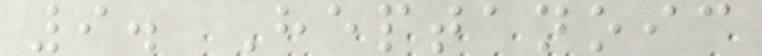9. Heptanoic
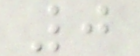0
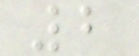2
